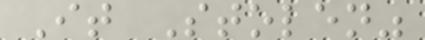It Stolen"
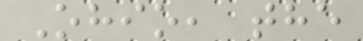Ohio, the
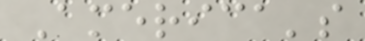America's
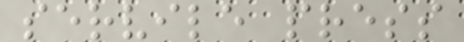servile press
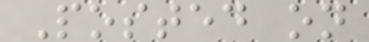Posted on
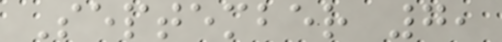September 7,
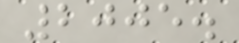2005.
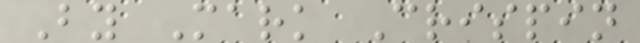By Mark Crispin
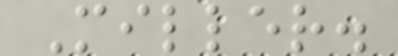Miller.
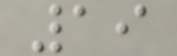19
